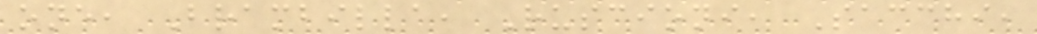one, Brambilla, Ruscioni, Sacchi,
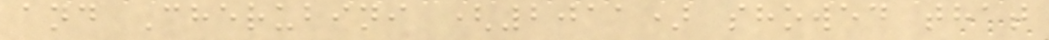and Cherubini (2011) showed that
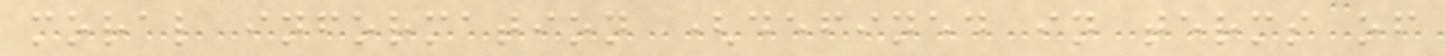moral information (defined in terms of
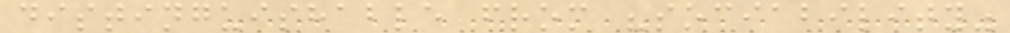distinguishable from "sociability"
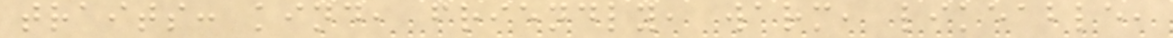traits: kind, friendly, warm, likeable,
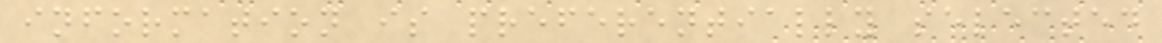information is preferentially selected
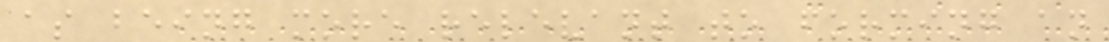as being more relevant to forming an
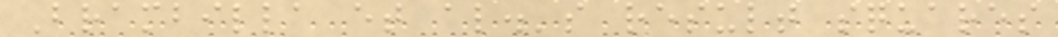Brambilla et al.'s result squares
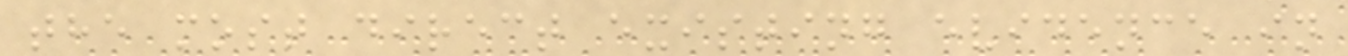the most direct existing evidence in
